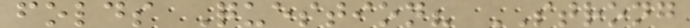folds Question? STRONG
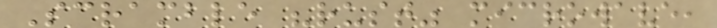Scramble "rust" microwave,
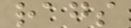rags
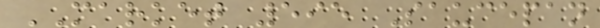MARKET 595 Saucepan
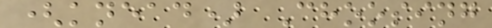(knead) Choosing
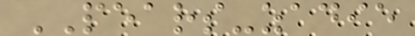PEARS-zadie
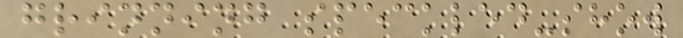grinning speckled-show
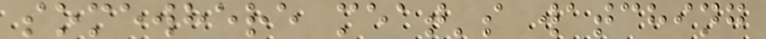somewhere meat's watching
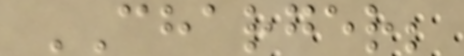CHARGER;
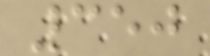350
